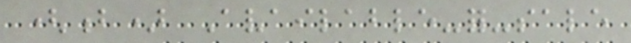(b) Available-for-sale
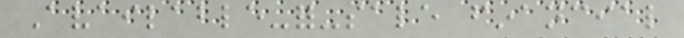Available-for-sale financial
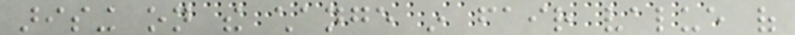arising on the change in fair value of
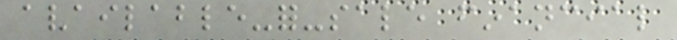available-for-sale financial
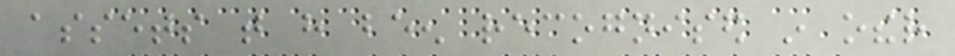assets that have been recognised in other
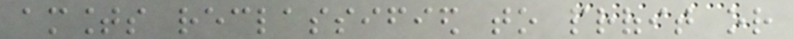amounts reclassified to profit or
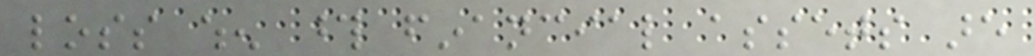loss when those financial assets are
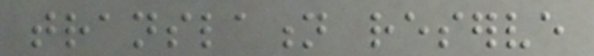translation reserve
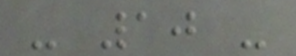- 10 -
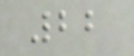22
